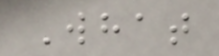What
